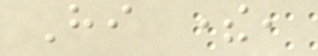Hi there,
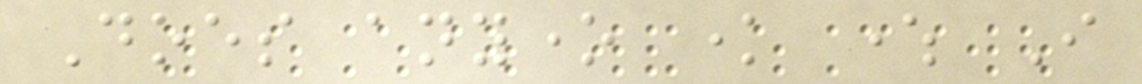Does anyone know where I
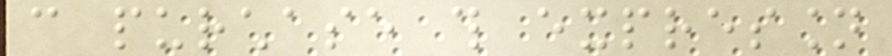can purchase this expression
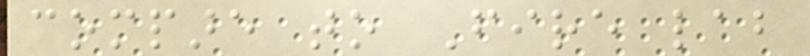compare to Fire lab
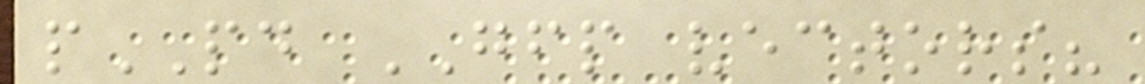pPD GFP vectors?
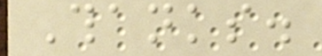Thanks.
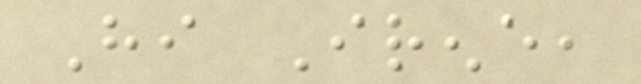Hi Irene,
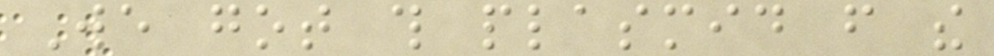We got this plasmid from the
